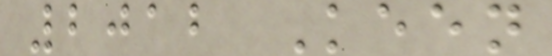2012 Keen
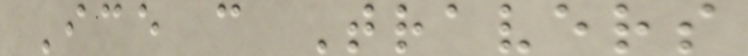Ice c Travers
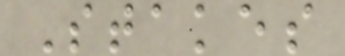Stakes
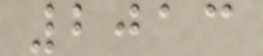2013
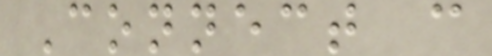Connect c
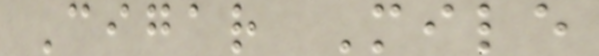Cigar Mile
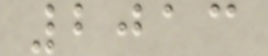2013
